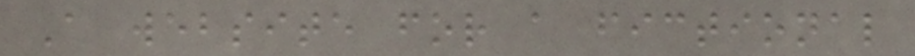A website for a fictional
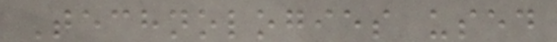Technologies used
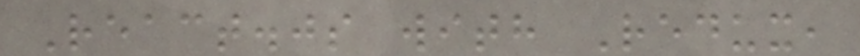React.js with Redux,
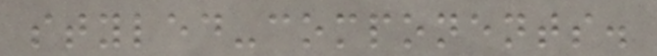styled-components.
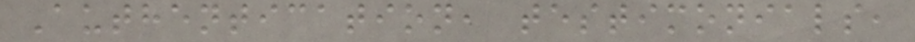Authentication, testimonials,
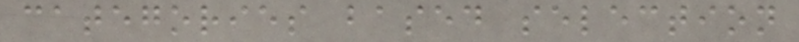categories based selection
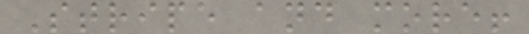Stripe and more!
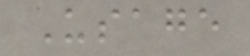Usage
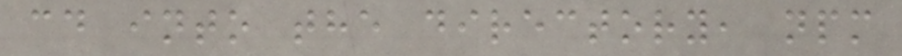cd into the directory, npm
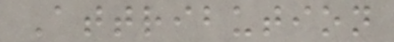Attribution
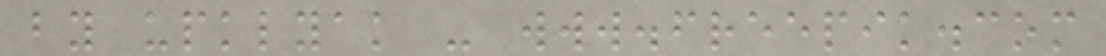by upklyak - www.freepik.com
